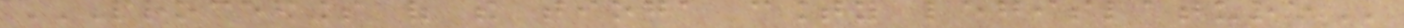PROCEEDINGS OF THE TIOGA COUNTY LEGISLATURE
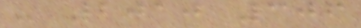- 2010 306
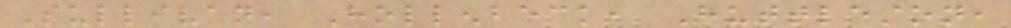Sullivan, Hollenbeck, Huttleston,
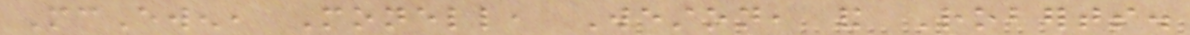McEwen, Monell, Weston, and Roberts.
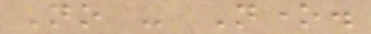No - None.
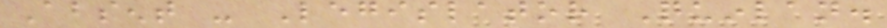Absent - Legislator Quinlan.
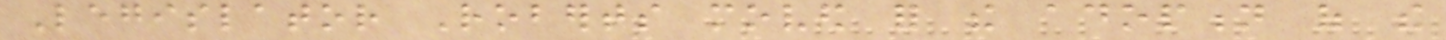Legislator Roberts moved for the adoption of the
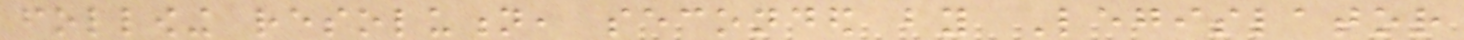following resolution, seconded by Legislator
